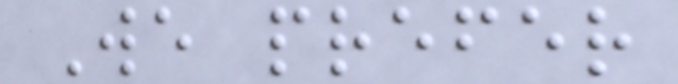We prefer
